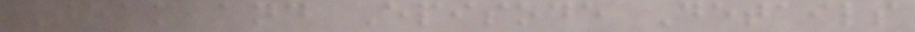Team and Episode Details
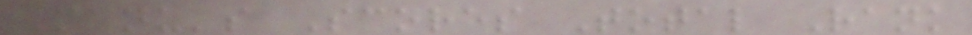Manu's Scores Total Rank
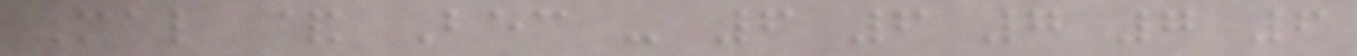Mal & Bec - 6 6 7 7 6
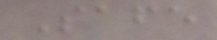Safe
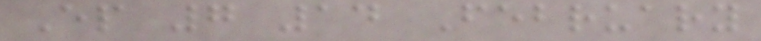Ep 7 14 February
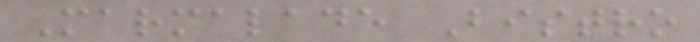Marmalade Bistro
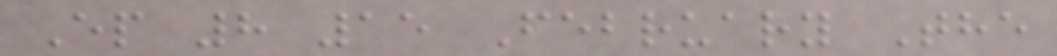Ep 8 15 February The
